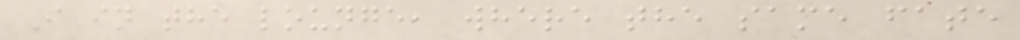I in the lounge, where the same fate
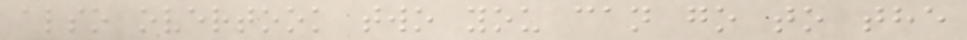also overtook two you can go to the
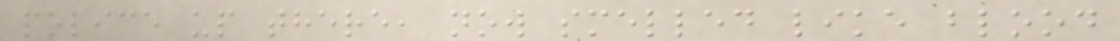police up there, now smelled like blood
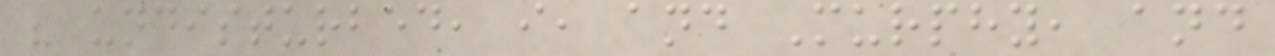" undisturbed, i, and Murphy, and
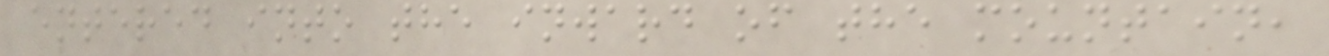entered into the inward of the mountain,
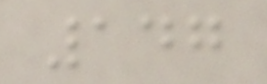147
